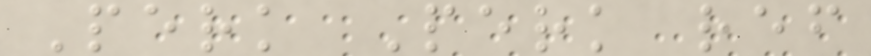Perk Perk ref
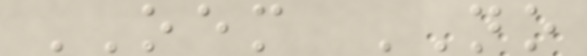OEM NO
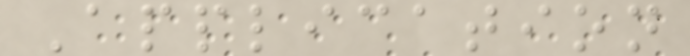Application
